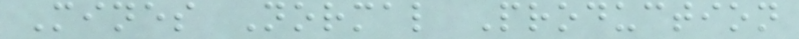Mines Normal Production
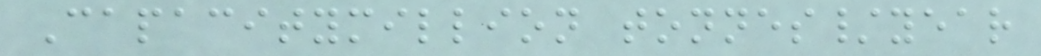Capacitymillion tonnes/year
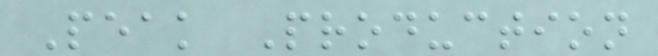Peak Production
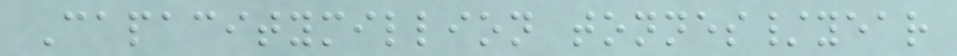Capacitymillion tonnes/year
